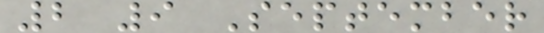2 9 September
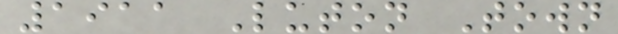1911 Luton Town
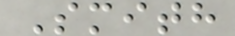Smith
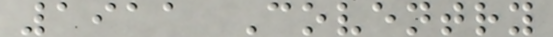1911 Coventry
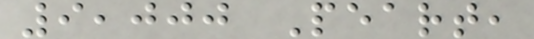9,000 Peart,
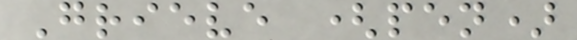Grieve (pen)
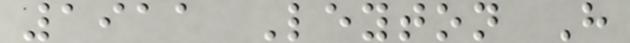1911 Leyton H
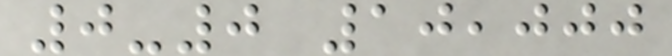0-0 10,000
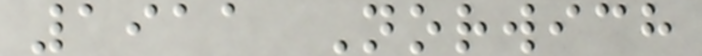1911 Norwich
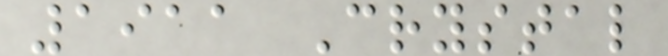1911 Crystal
